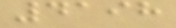4198
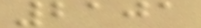2101
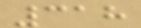318
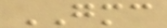GMC
